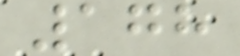178
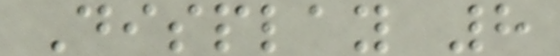Display 8
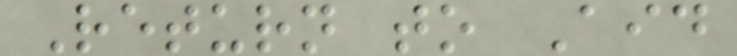Return to Aid
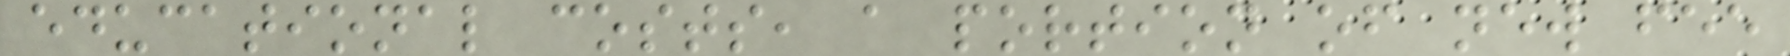educational costs, a portion of new fee
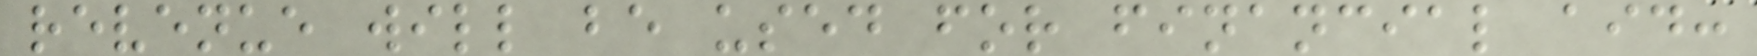revenue will be used for financial aid:
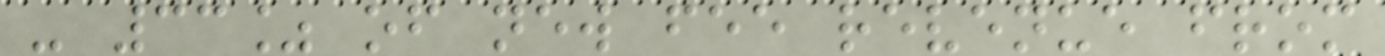- 33% of new fee revenue from
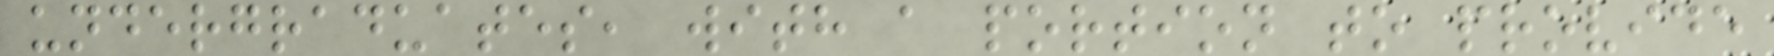undergraduates, with a portion to provide
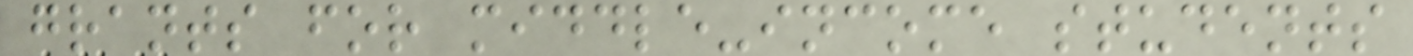grants for middle-income students
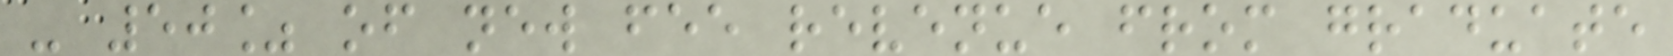- 50% of new fee revenue from graduate
